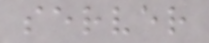server
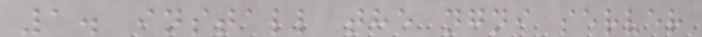1. install the ngni server
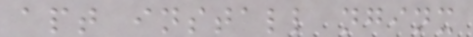apt install nginx
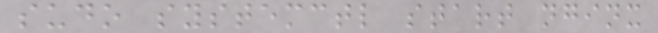sudo systemctl start nginx
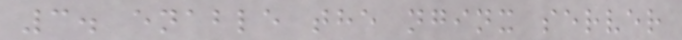3. enable the nginx server
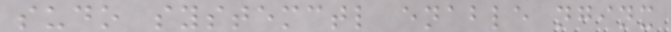sudo systemctl enable nginx
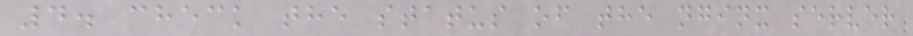4. check the status of the nginx server
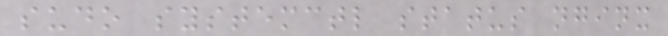sudo systemctl status nginx
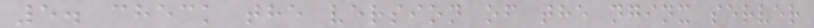5. check the version of the nginx server
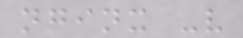nginx -v
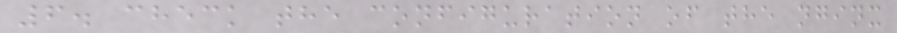6. check the configuration of the nginx
